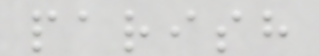parish
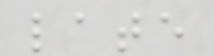late
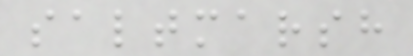saltmarsh
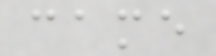came
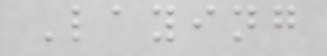Laying
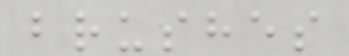brushes
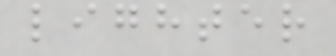lighter
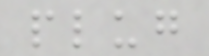plug
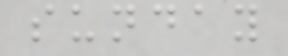sunday
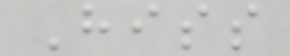Hiss
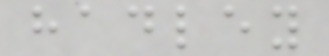hadley
